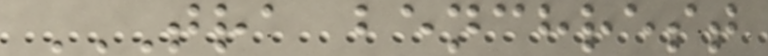TRA BENCHREST
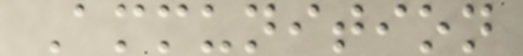Ammunition
